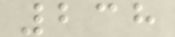238
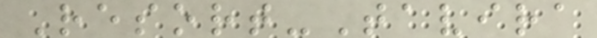Resort-Tavira
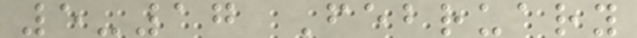5-17 February
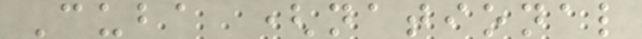Cuba (national
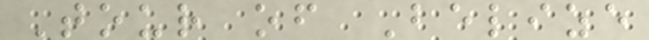Tour of Belize
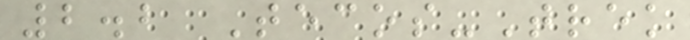2.2 Tecos-Trek
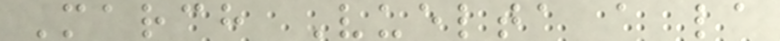March Vuelta a la
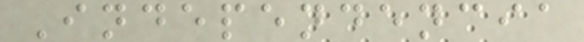Independencia
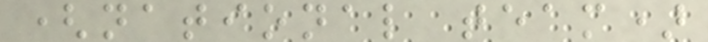(national team)
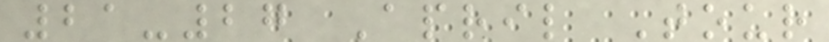21-27 April Tour
